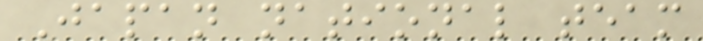Japan national team
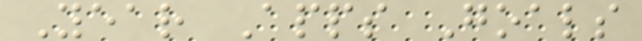Year Apps Goals
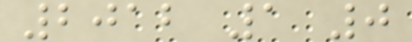2012 1 0
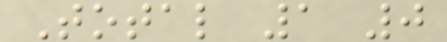Total 1 0
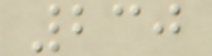230
